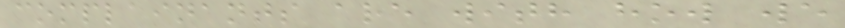complainants are with how we
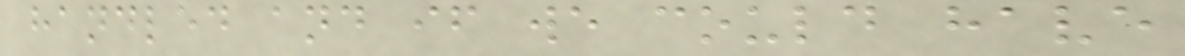handled and if we could have
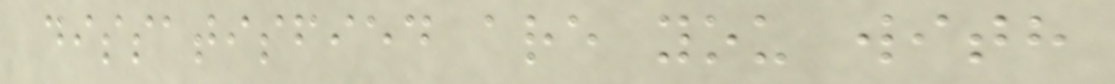dissatisfied are you with
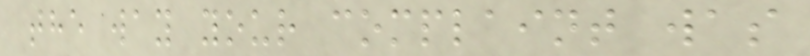the way your complaint was
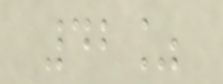42%
